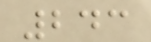243
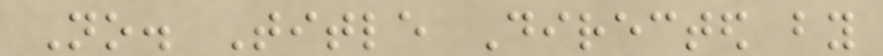No. Title Directed by
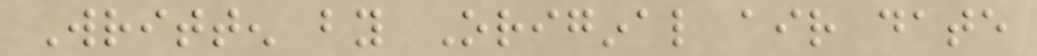Written by Original air date
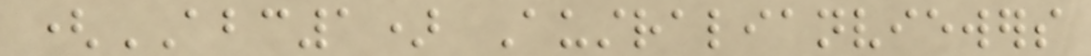(ABC1) Australianviewers
